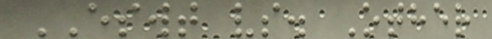ESWT vs. Other
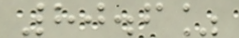80.6%
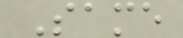Same
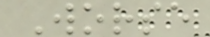Worse
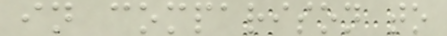in comparison to
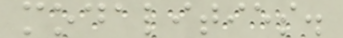modalities.
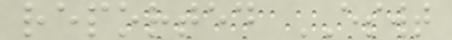reported ESWT
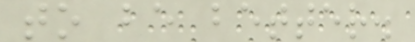to be better.
